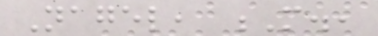Nagel, M.,
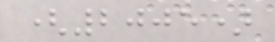(2005)
